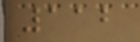112
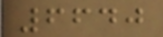6640
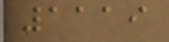1119
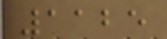1125
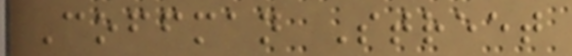Coffman Street
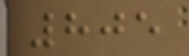805
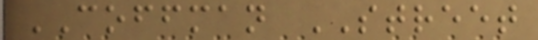COFFMAN STREET
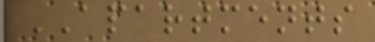APARTMENTS
